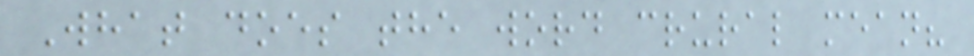What does the word crural mean?
